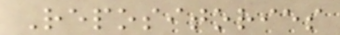Repositories
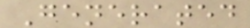Generated
